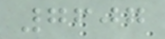7607
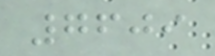7609
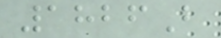1826B
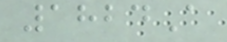1824A
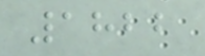1822
